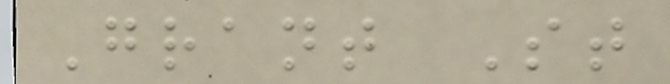Grant St
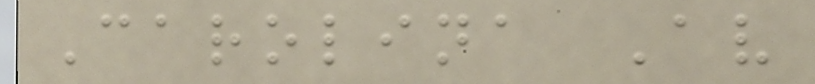Carolina Av
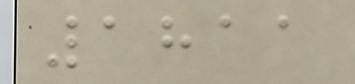1811
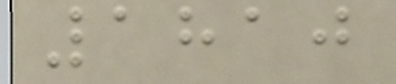1810
